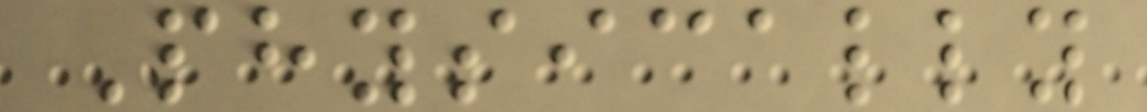Physically
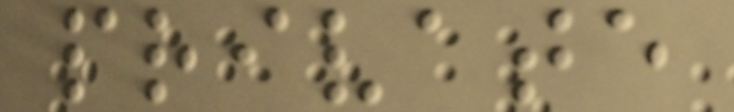private
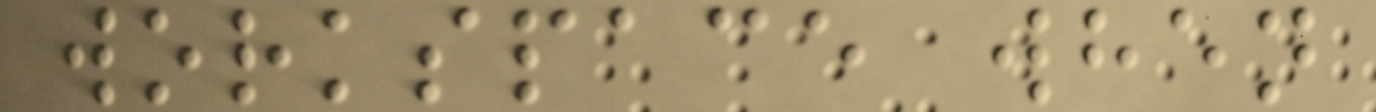workspace when
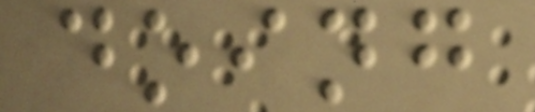doing
